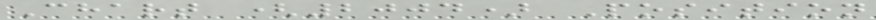Chart (2004) Position
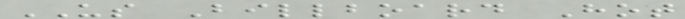US Billboard Hot
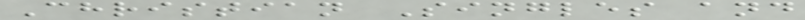Christian Singles and
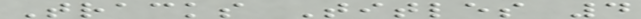Tracks Titles 4
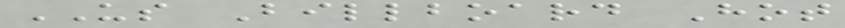US Billboard Hot
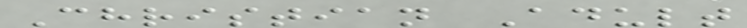Christian Adult
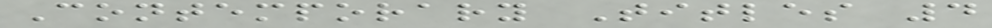Contemporary Titles 4
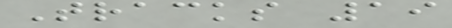Tracks 19
